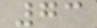73
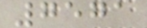7571
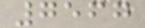7567
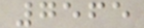7565
